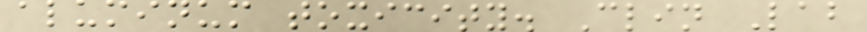aluminum toxicity. Clin Lab
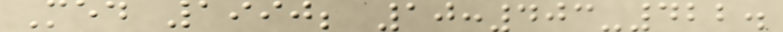Med 1990; 10:403-422.
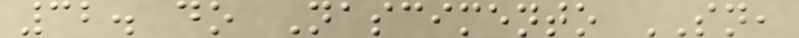32. do Nascimento SN,
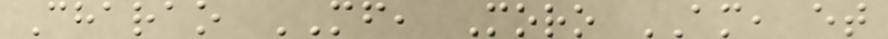Charao MF, Moro AM, et
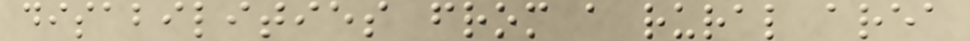disabilities from a rural area
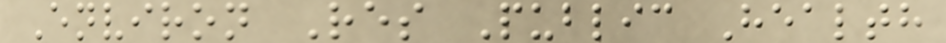Environ Res Public Health
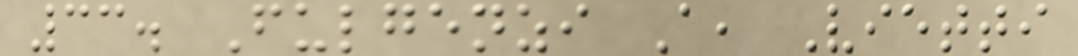33. Fulgenzi A, Vietti
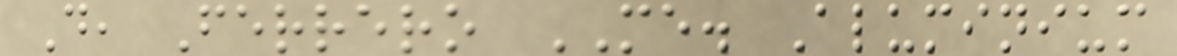D, Ferrero ME. Aluminium
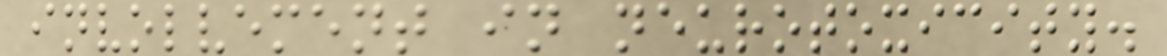involvement in neurotoxicity.
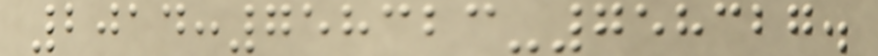2014:758323-758327.
